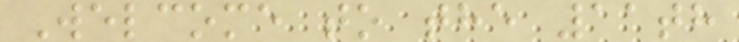Welcome to the 11th
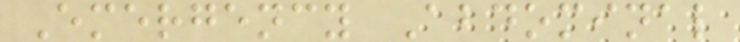Emergency Abdominal
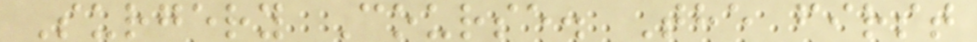Surgery Course. The first
